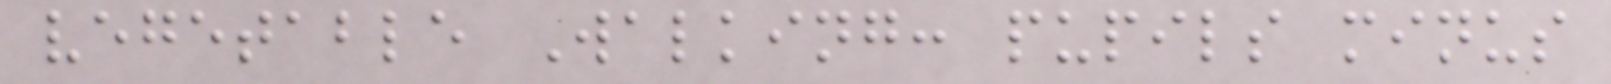vegetable Walking: pupils minus
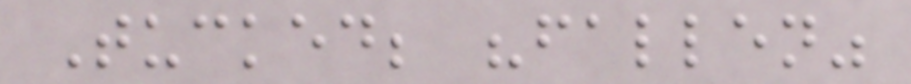Tucked; "fallen"
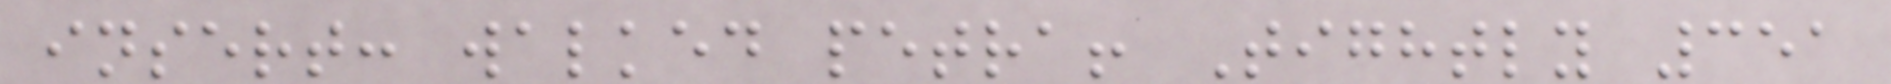insert: walked petra! Tightly 351
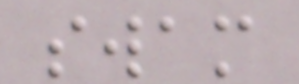swam
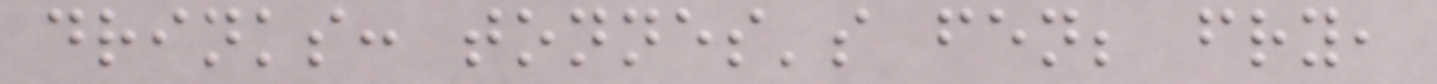drinks: tonnes's fen; fry,
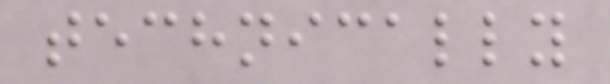technically
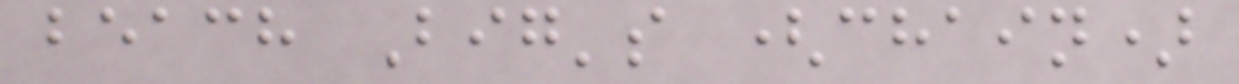beach Big's (chain)
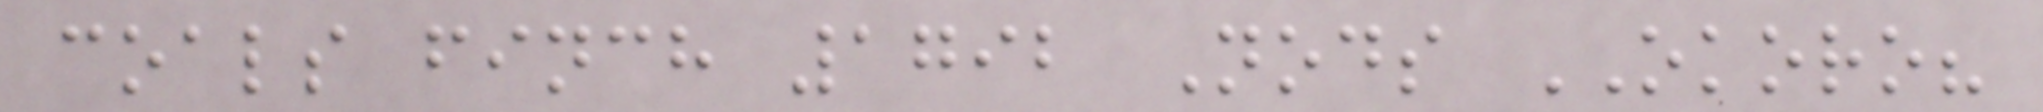coals finch 1792 Nods OKORO?
